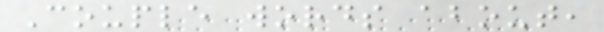Couple words about,
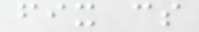fix cs
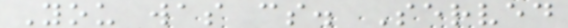You was cs. Served
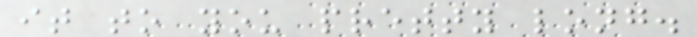it to you pretty long.
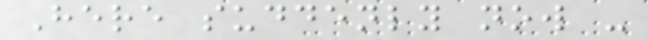Here suddenly now -
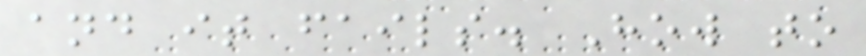and it fails. How to
